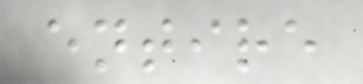entire
